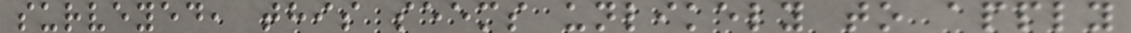surveyed, this seems unlikely to apply
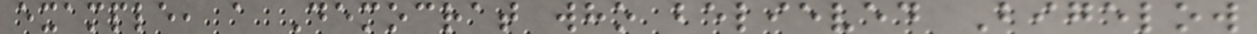example, a Democrat who believed Bigelow
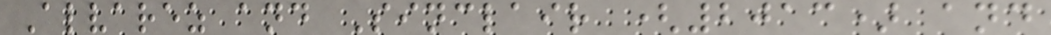Alvarez and Sinclair (2013) and
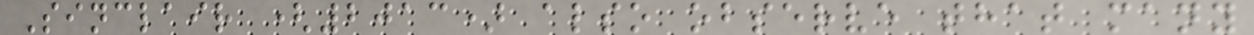Sinclair (2013) also observe that many
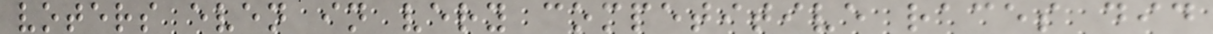voters even in very competitive races did
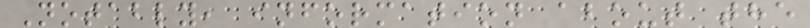Notably, information about the
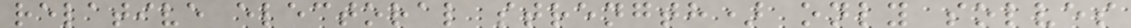relative electoral strength) only solves
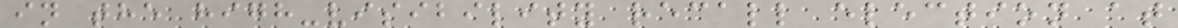in the high-visibility recall election at
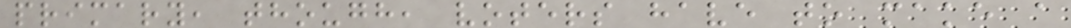primary, though, voters have to make a
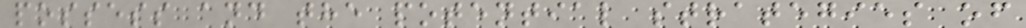possess and the potential strategies of
